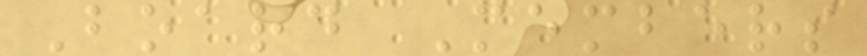Board Members
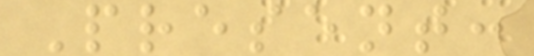Present:
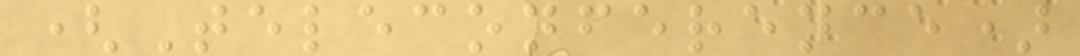(Teleconference)
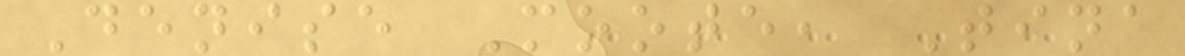Denise Moote, Tina
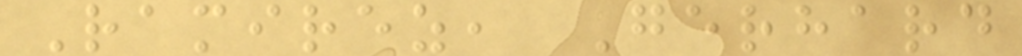Ramirez, Gerhard
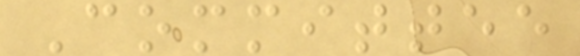Committee
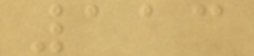113
